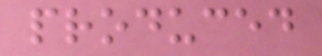produced
